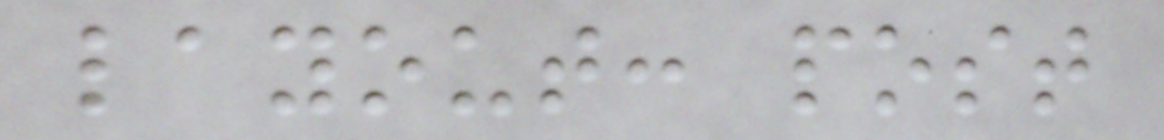layout: post
